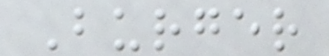Burger
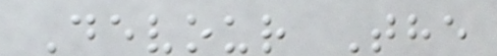Devour The
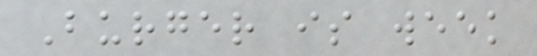Burger is week
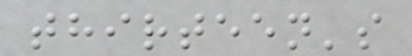thirteen's
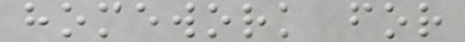homework for
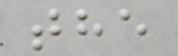the
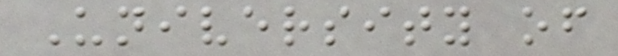University of
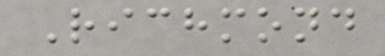Richmond
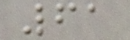61
